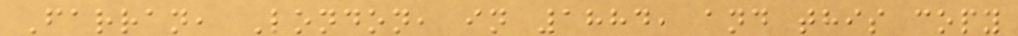Farran, London, in 1884, and this copy
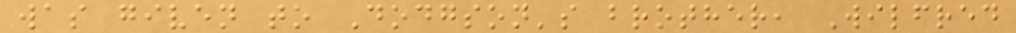was given to Dodgson's brother, Wilfred
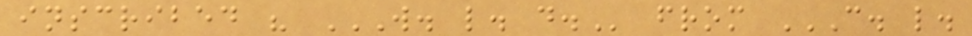inscribed " W. L. D. from C. L.
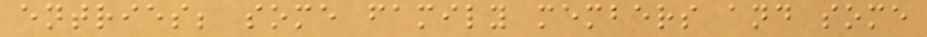entries; some family members and some
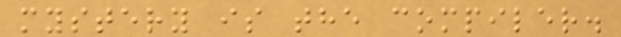mystery is the compiler.
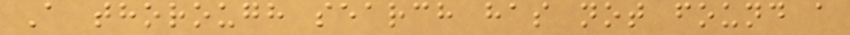A thorough search has not found a
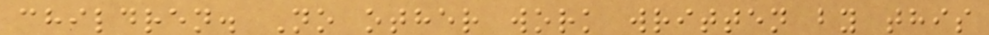children. No other work written by this
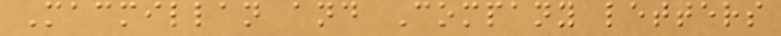Macmillan and Company letters
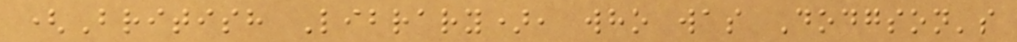(British Library), who was Dodgson's
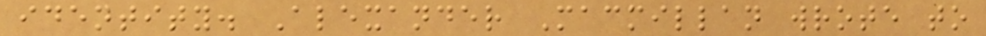identity. Alexander Macmillan wrote to
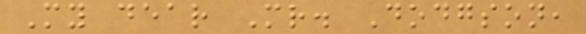My dear Mr. Dodgson,
